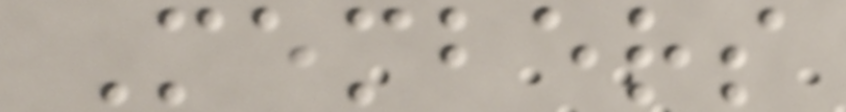Members
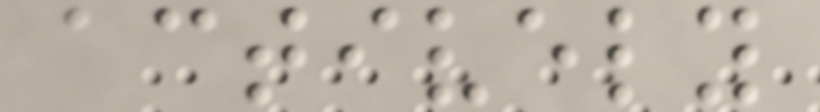actively
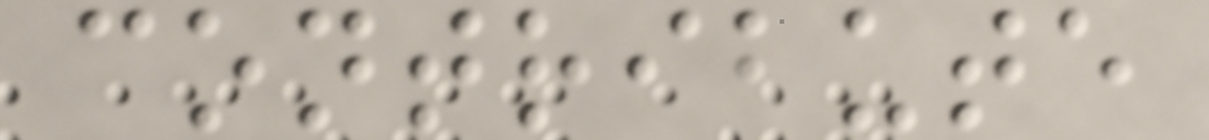contribute
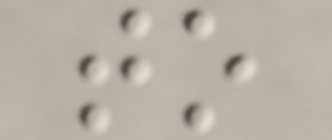to
